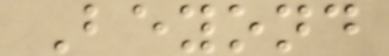Beyond
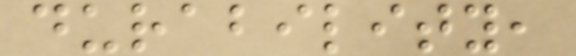durability,
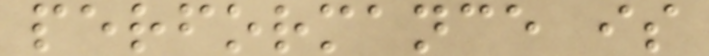performance is
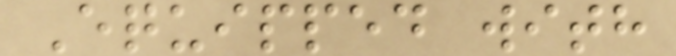Equipped with
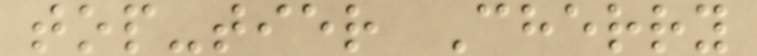top-tier Cherry
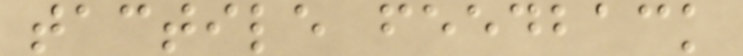tactile feedback
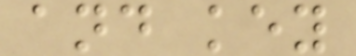and key
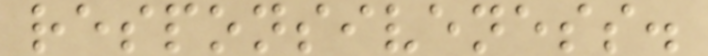responsiveness.
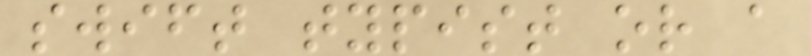swift typist or a
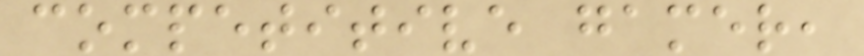competitive gamer,
